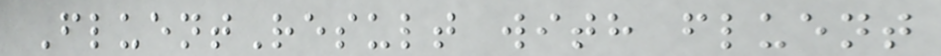FluentResult with fluent
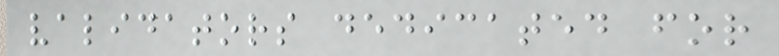validators dedicated for
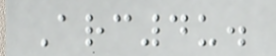Arc4u.
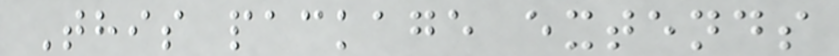This package extends
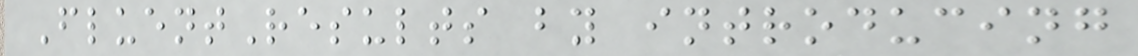FluentResults by introducing
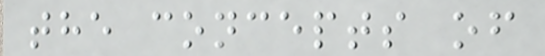the concepts of
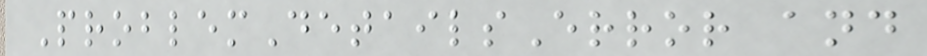ProblemDetailsError and
